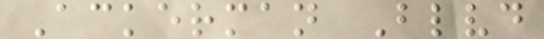Ackerman Blvd
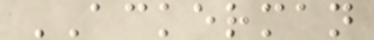ACKERMAN
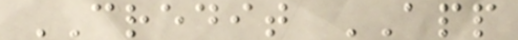CREDIT APP
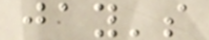jay's
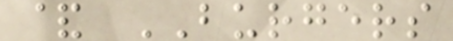& BURGERS
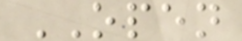OPEN
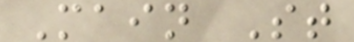Main St
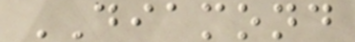DIAMOND
